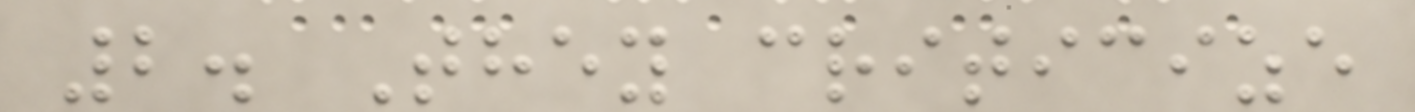2. They criticize
